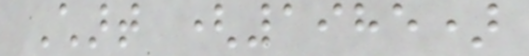Chart (1985)
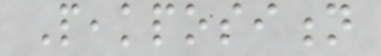Peakposition
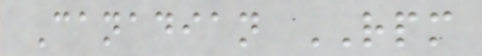Canadian RPM
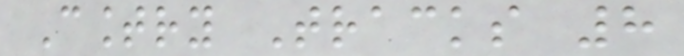Country Tracks 8
